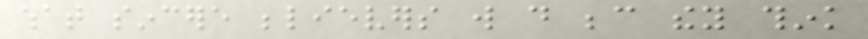what sincere believers will do because they think
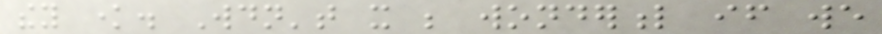they know. Wouldn't it be wonderful if we
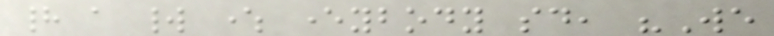had a world where everybody said, "We
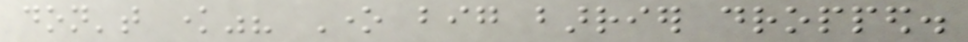don't know"? One big barrier dropped.
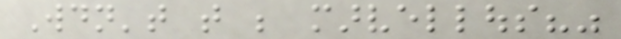Wouldn't that be marvellous?"
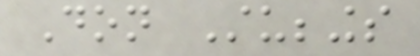Don Stubbings
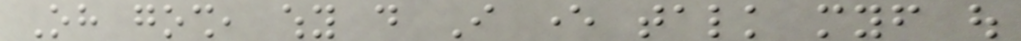Oh gosh, why do I ever talk myself out
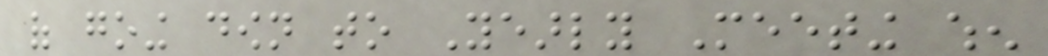of going down to Yearly Meeting when
